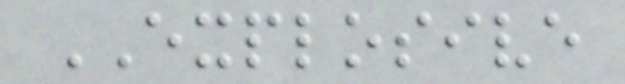EXPLOSIVE
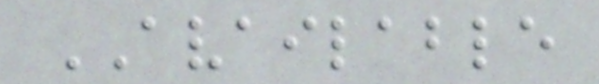AVAILABLE
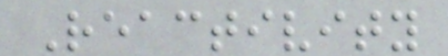Reactivity
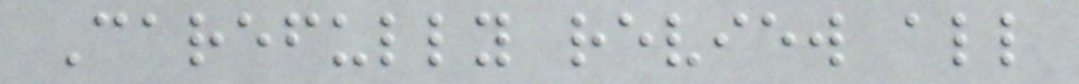Carefully review all
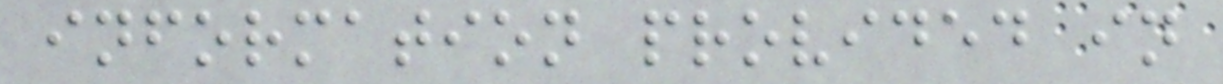information provided in
